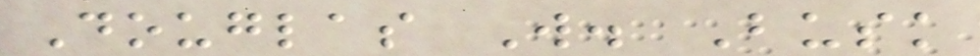Douglas W. Busk
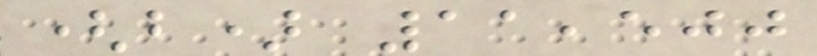(b) 11,500
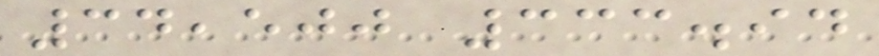34,500 333.94
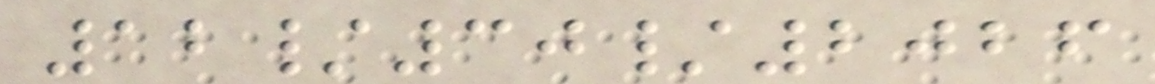12/30/2026
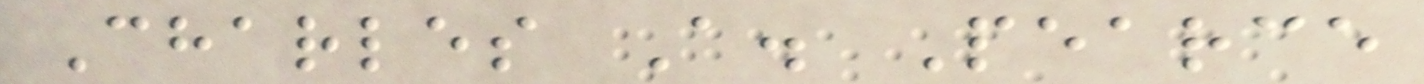Charles A. Pearce
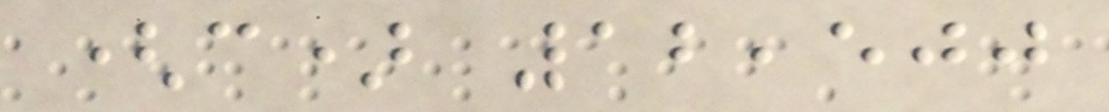(c) 12,500
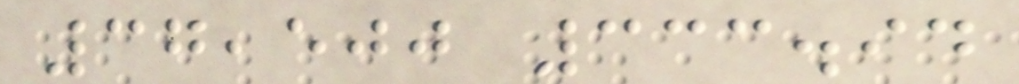37,500 333.94
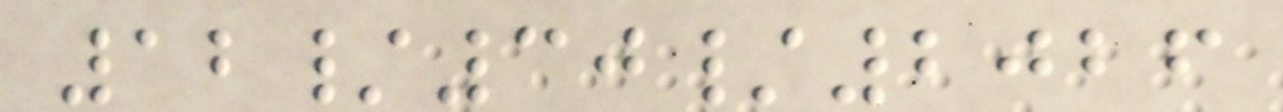12/30/2026
